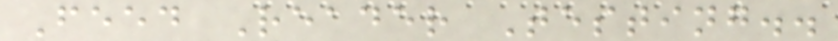Feed Reader Testing..
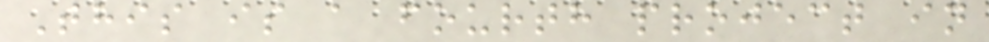This is a fourth project in
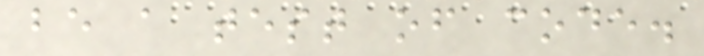be a test of code.
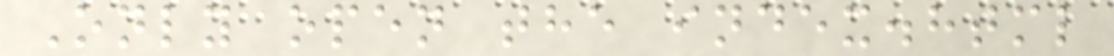Only open the index.html
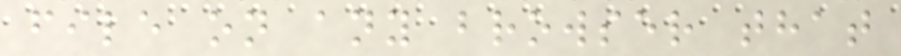file on any browser that
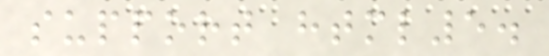support html5.
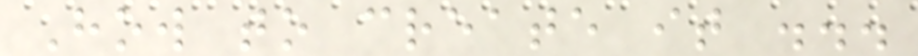How to create it ...
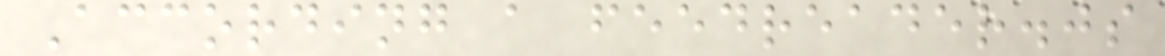According a feedreader.js
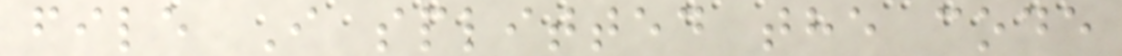file I splitted the code
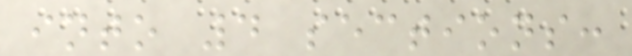into 4 sections:
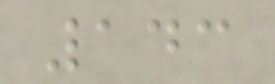143
